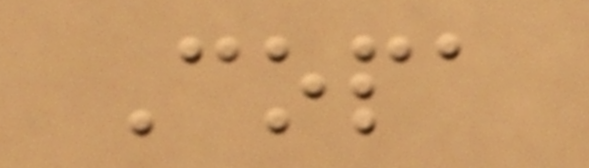Copa
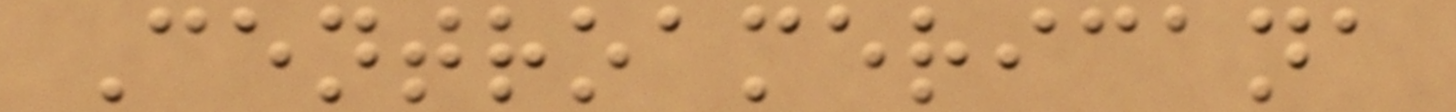Centroamericana
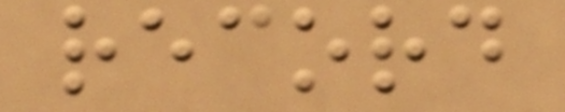record
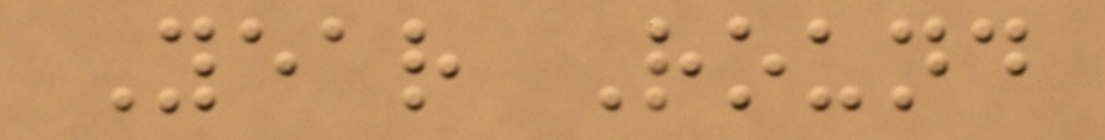Year Round
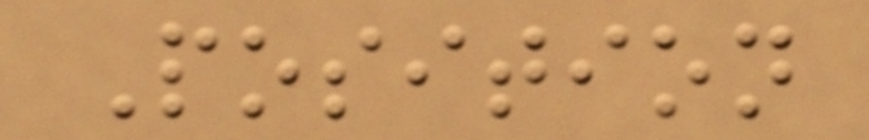Position
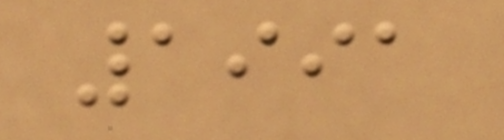1991
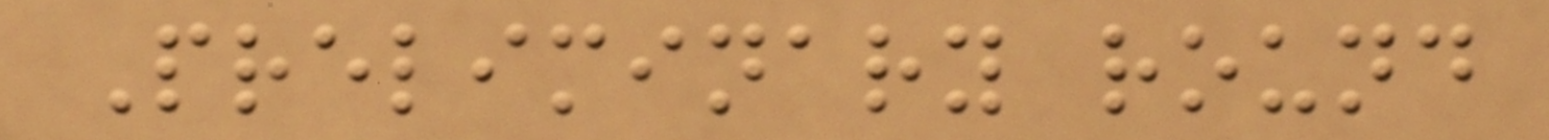Preliminary round
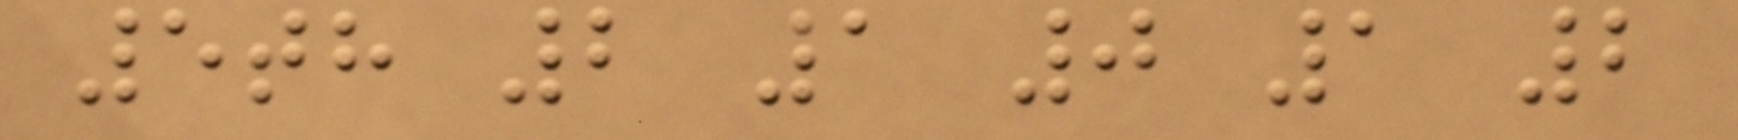5th 2 1 0 1 2
